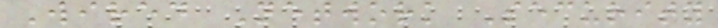Wired Network Security
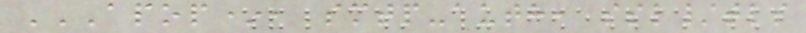APOP*, SMTP-AUTH, SSL/TLS
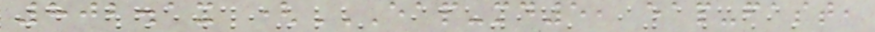802.1x (EAP-MD5, EAP-FAST,
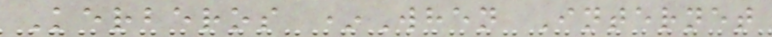Kerberos *When Internet
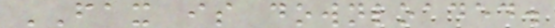FAX is downloaded.
